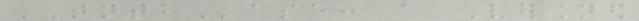TNTBase: a Versioned
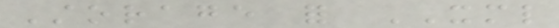Storage for XML
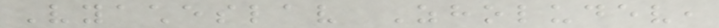Vyacheslav Zholudev,
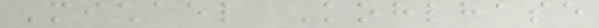Michael Kohlhase
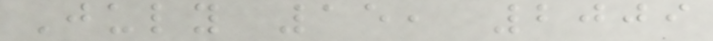July 15, 2009
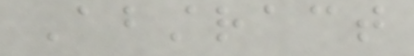Abstract
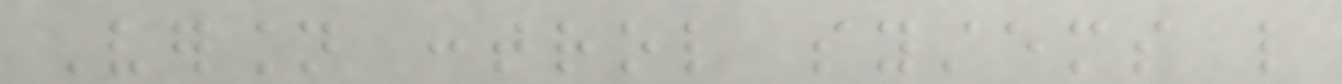Version control systems like
